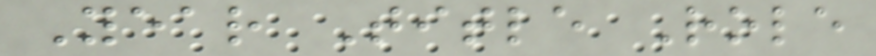Year Title Role
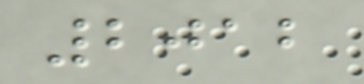2012
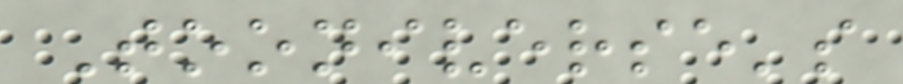Tooniverse's
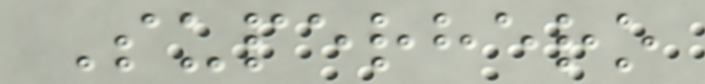Superhero
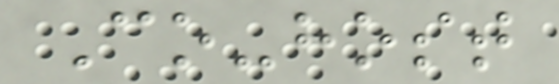Co-host
